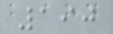190
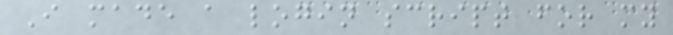I made a login script for my
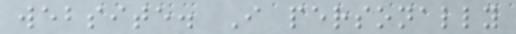website. I personally
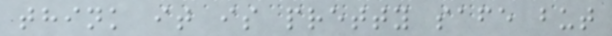think it is pretty safe but
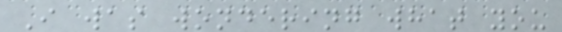I was wondering what you
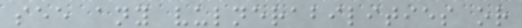see any vulnerabilities or
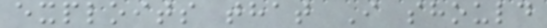exploits that I should
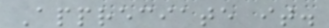Appreciate it.
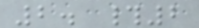2. #2
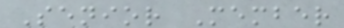Senior Member
